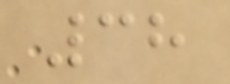38
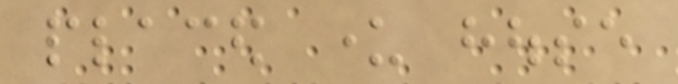placed under house
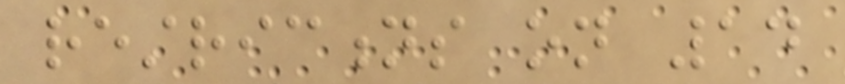restrictions on 14
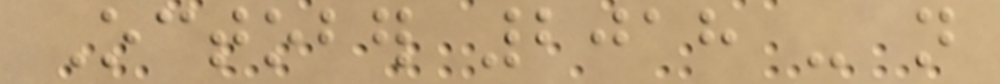October 2018 - not
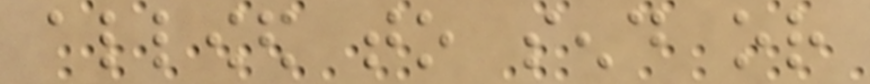allowed to send or
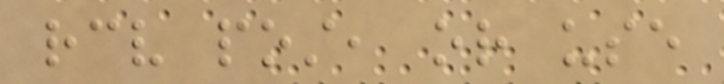receive post, or use
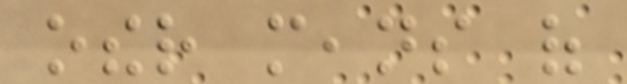other means of
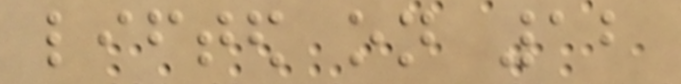lifted on 12
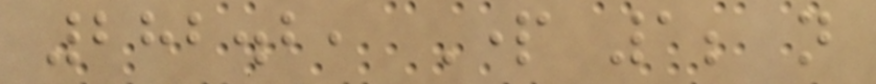282.2, Part 1; not
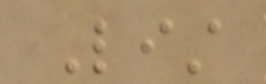List
